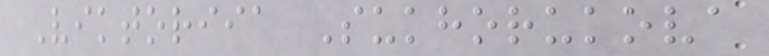Viktoriia Sukhorukova
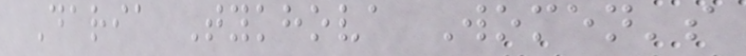Daria Tykhova Women's
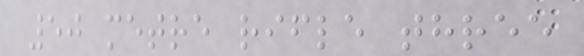50 metre rifle three
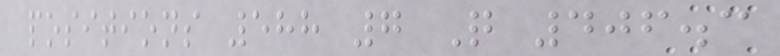positions 588 7 Q 406.3
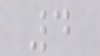4
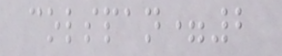colspan=2
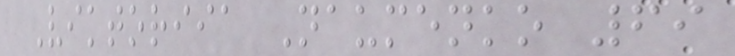Viktoriia Naumenko 69
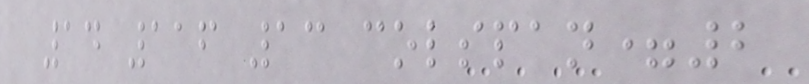14 116 13 colspan=2
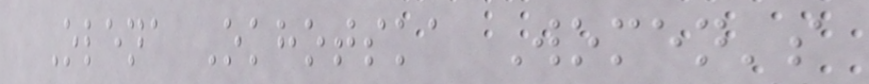Olena Okhotska Women's
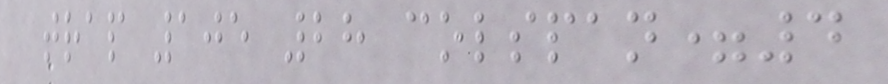trap 105 28 colspan=4
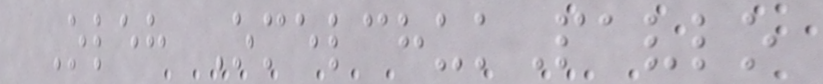Oleh OmelchukPavlo
